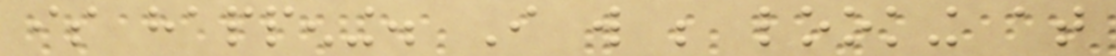is happening. I will be looking at
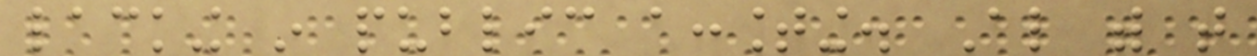lacking in public accounting. Also with that
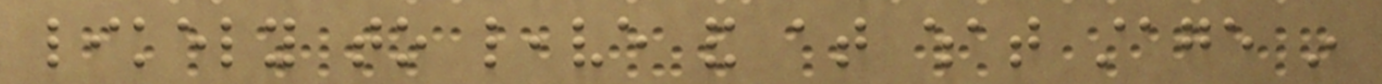likely to leave and at what stage in
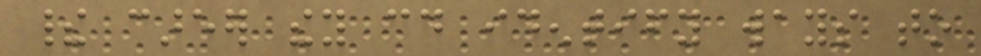their career they could identify ways to
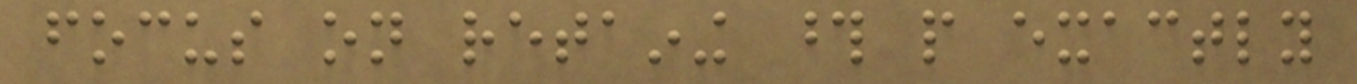focus on retaining those people exactly
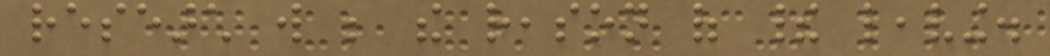research will be the reason of their leaving.
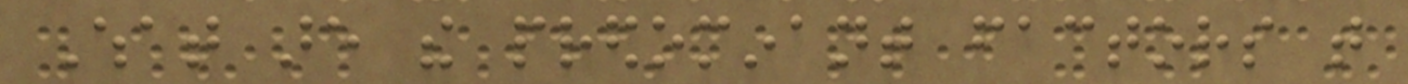What are the predominant factors that
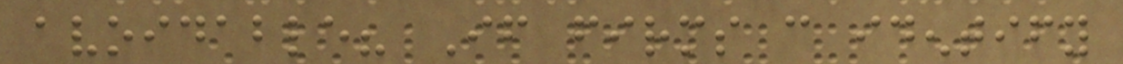avoidable? If firms can identify
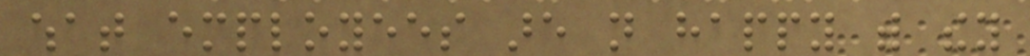what employees are not happy with they
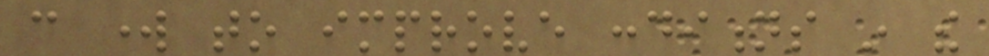can work to improve conditions in the
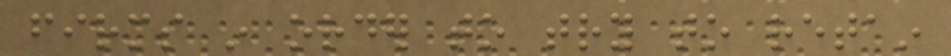firms in order to try to retain
